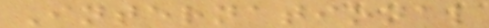International
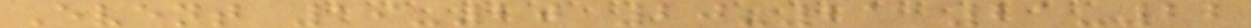Event 19-20 20-21 21-22
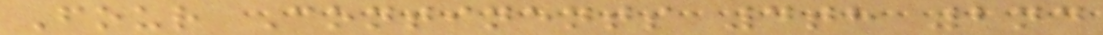Four Continents 4th 2nd
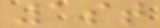1st
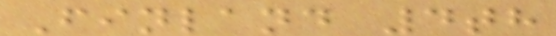Finland 4th
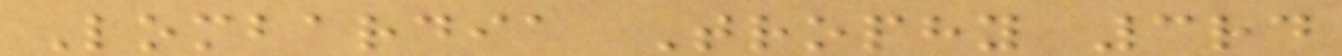Lombardia Trophy 3rd
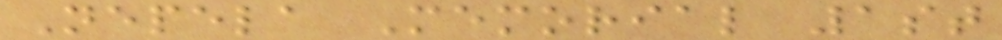Nepela Memorial 1st
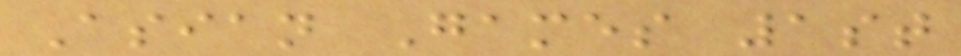Asian Games 1st
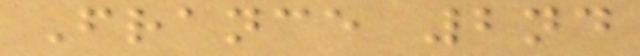France 2nd
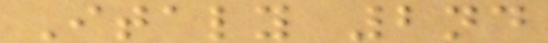Italy 2nd
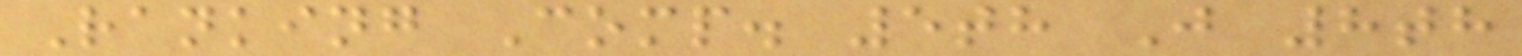Ranking Comp. 5th J 8th
